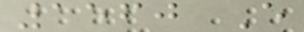1560 E
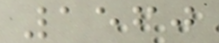1560
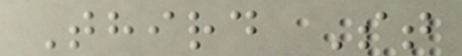Third St
